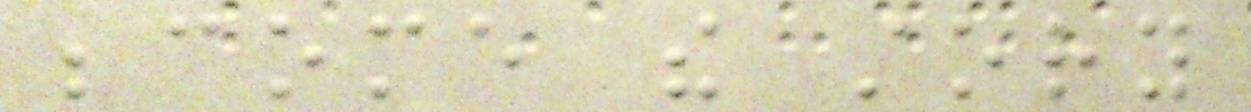become the story
